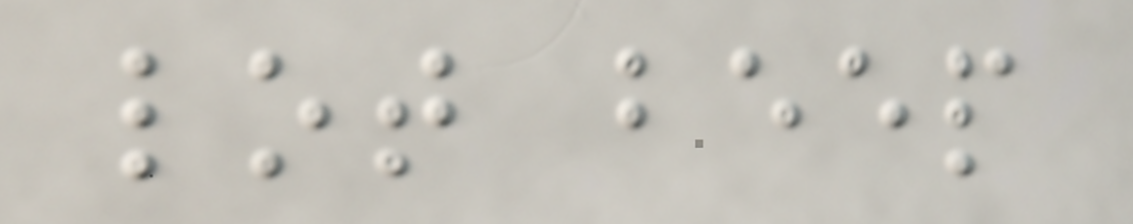lot beep
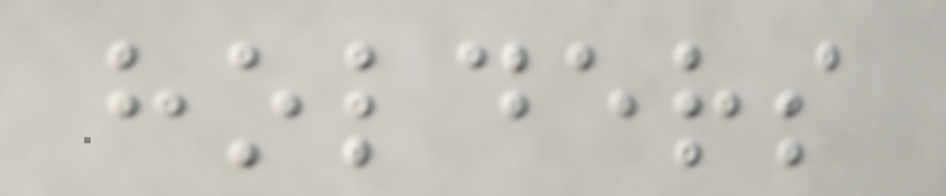holders
